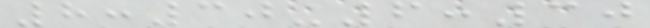8:30-6:30
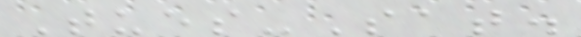Tues-Sat.
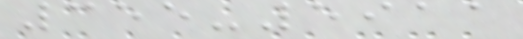355-5911
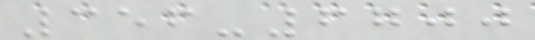356-6700
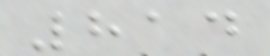814
